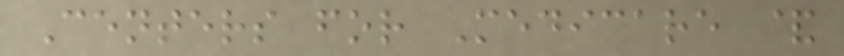Centers for Medicare &
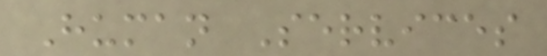Human Services
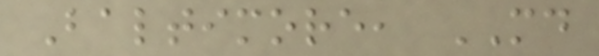Baltimore, MD
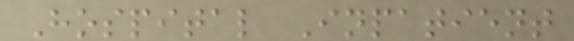Hospital Inpatient
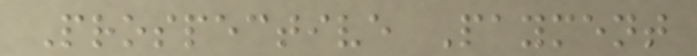Prospective Payment
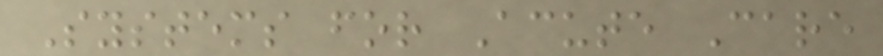Systems for Acute Care
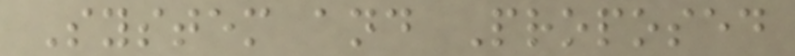System and Proposed
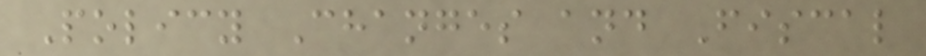Policy Changes and Fiscal
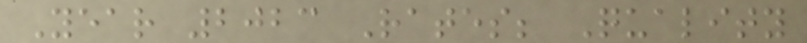Year 2023 Rates; Quality
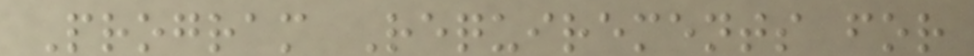Program Requirements for
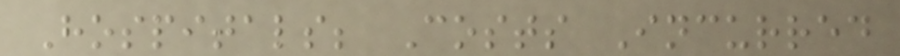Hospitals; Costs Incurred
